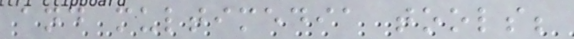and multimedia tools;
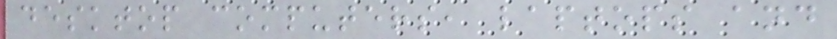desktop computers, laptops and
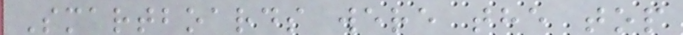Smartboards were the top
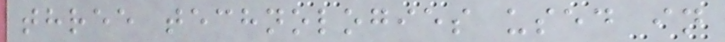three technologies used in
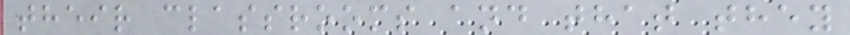their classrooms and that they
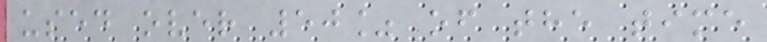used over 50% of the time
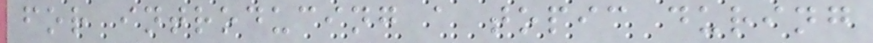for introducing a topic during
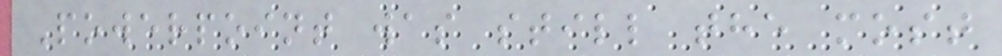Powerpoint was still the most
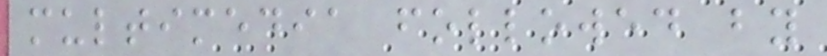multimedia followed by
